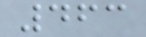463
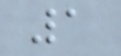1
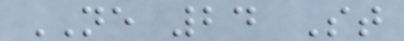NE 24 St
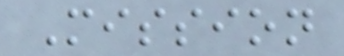Mission
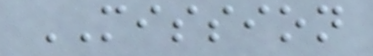MISSION
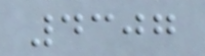4307
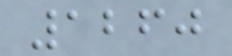1260
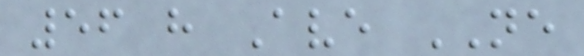56 h Ave NE
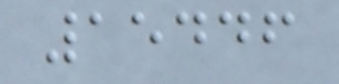15446
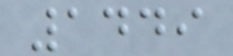1449
